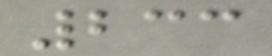233
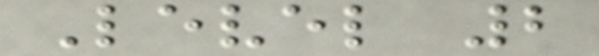Level 2
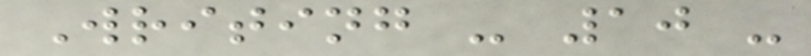Writing - 10 -
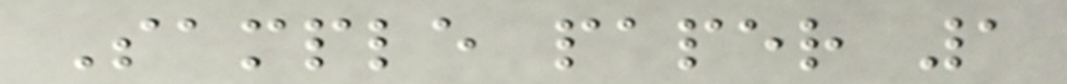Sample paper 1
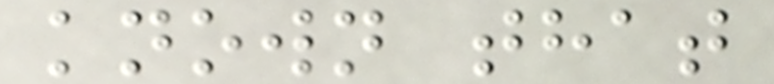known that
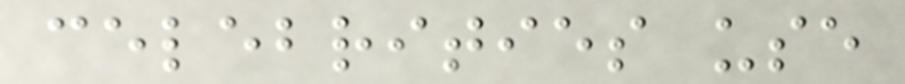celebrities use
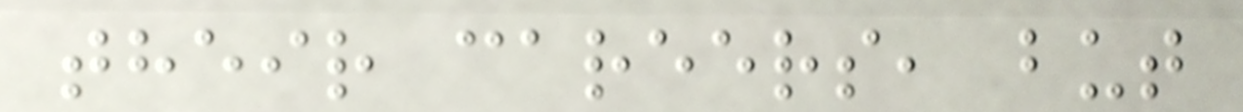their careers, but
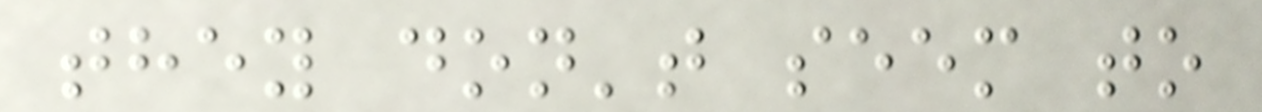they don't seem to
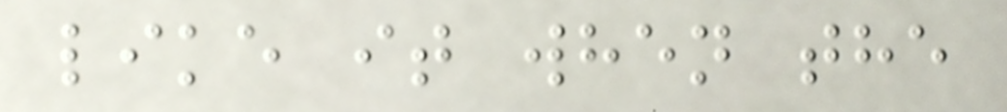like it when the
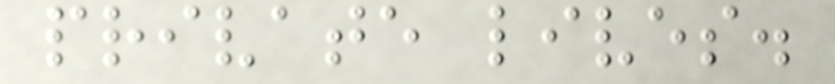private lives.
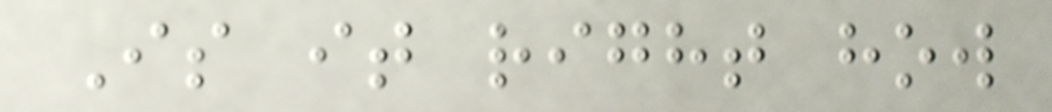Is it right how
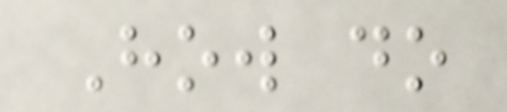How do
